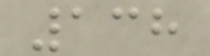138
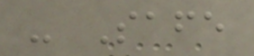- Safe
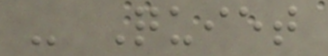- Quiet
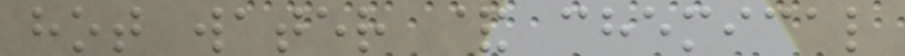hot water & chemical
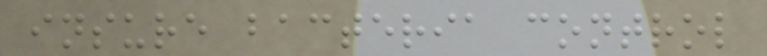insure bacteria control
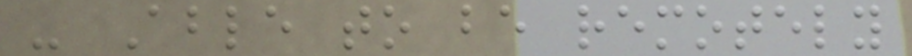- Able to be remotely
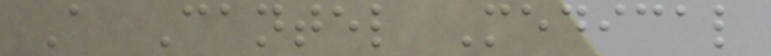A Cantel Medical
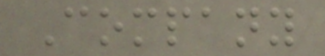Company
